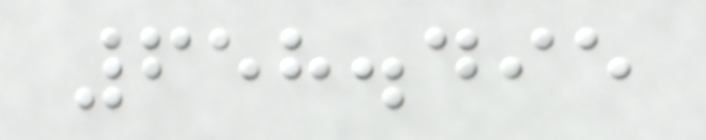658.495
